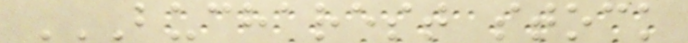BUCHAREST STOCK
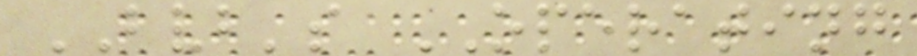BVB's OPERATING
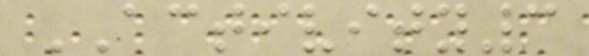ACTIVITY3
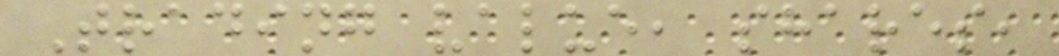Trading value, shares,
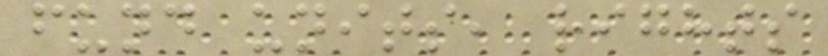fund units, rights
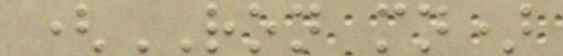(RON mn)
